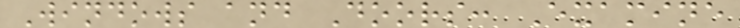Windows and Doors: Examine
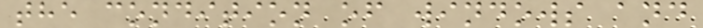the condition of windows and
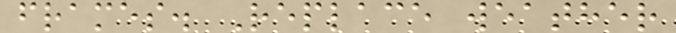frames. Replace weather
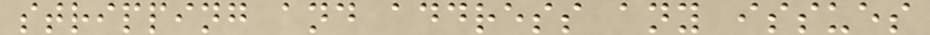stripping and address any issues
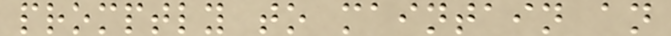promptly to maintain an
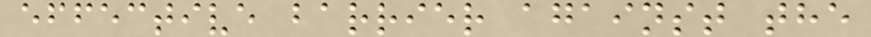effective barrier against the
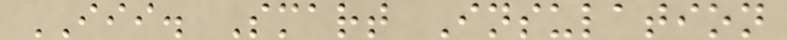III. Smart Insulation
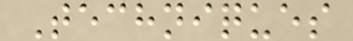Techniques
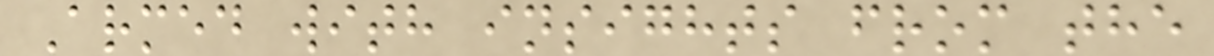Armed with insights from the
